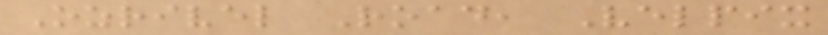Ozrivel Road, Velpix
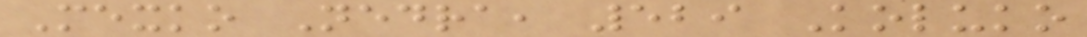Mexko Nedra, 529 Koluko
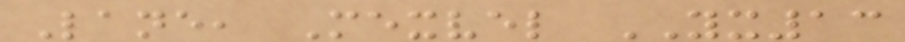Lane, Mexvel YX13
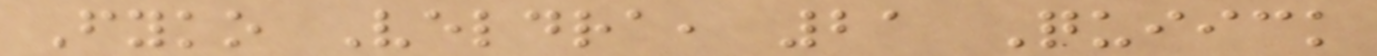Fyko Veldra, 21 Quiick
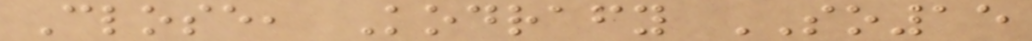Close, Kodrafy SO15
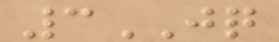3JQ
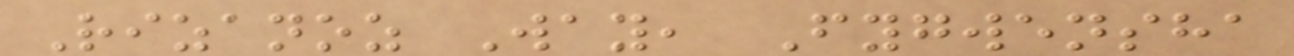Rizanoz Way, Fygwensha
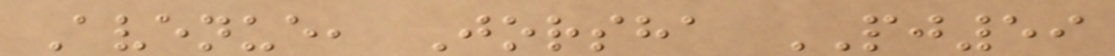Avenue, Jorsha PJ59
